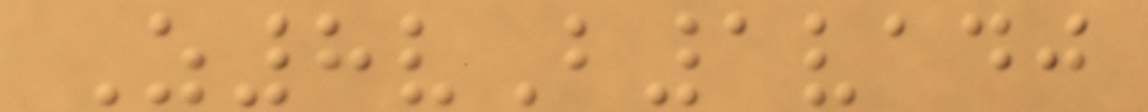Z8vB1vadj
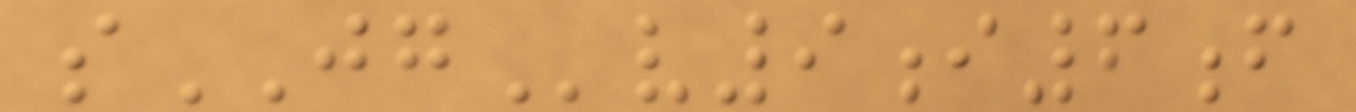sJGv9i6f
